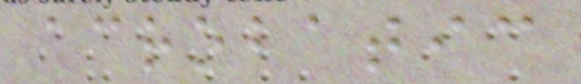acrobatic
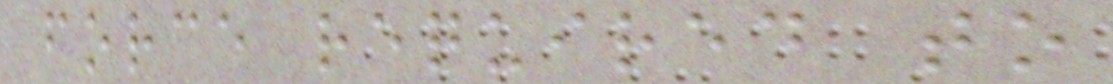force required to
